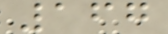167
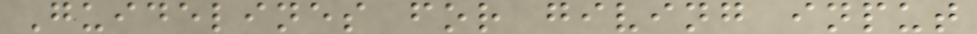Guidelines for giving input
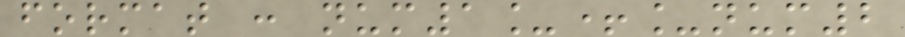format : num1_+_num2
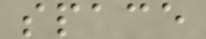space
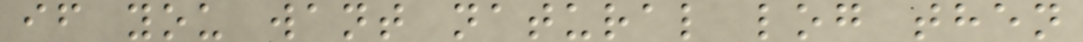if you want natural log then
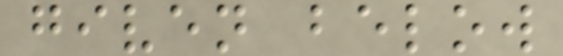given below
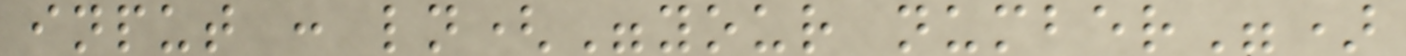input : ln("your number")
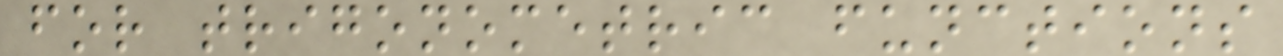for trigonometric functions
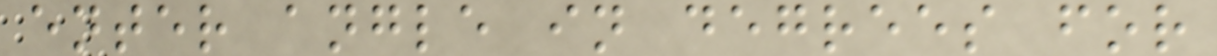enter angle in degrees for
